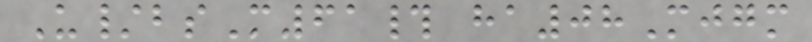U/bsM61# ha08Mjgm
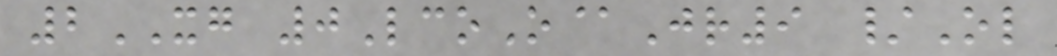2XG 0LcoO@Jr9 /Ol
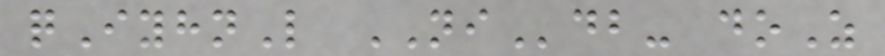qIyhnL NIdb- doZ
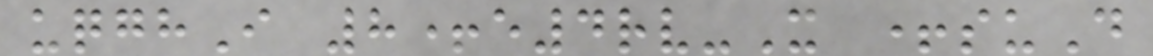uqghI 8+e4rv-X +suD
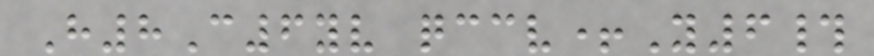H8C6yv qccv+Y6#
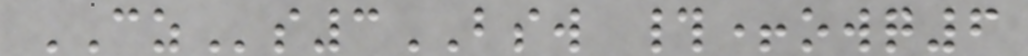CZs3BSW #+owq6
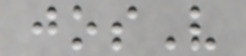josV
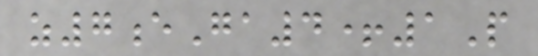z7eGa4+1P
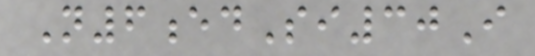N6edSi30I
